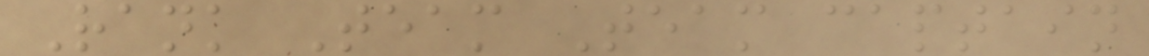Rank Team Team captain
